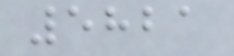5821
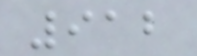912
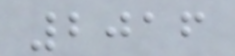2016
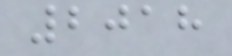2018
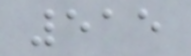515
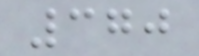370
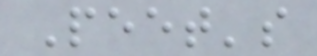Peet's
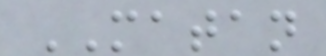MATAN
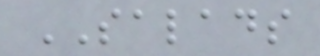SALADS
